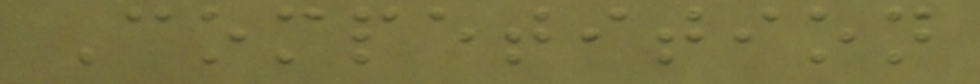Competition
